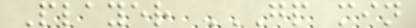Player GP MIN
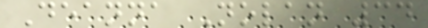Deanna Nolan 34
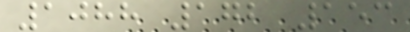1088 172 153
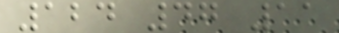124 47 11
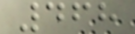468
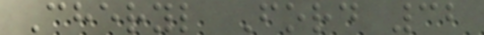Cheryl Ford 32
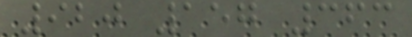920 157 363
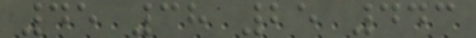45 38 25 443
